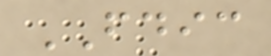FDIC
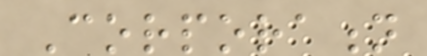Corporation
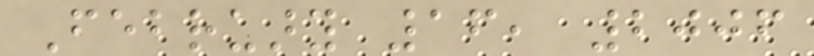February 16, 2006
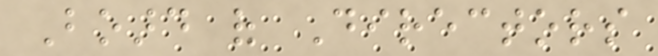Board of Directors
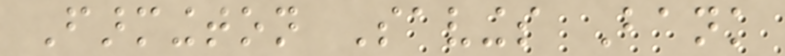Farmington Savings Bank
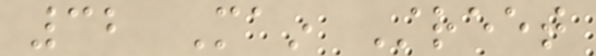32 Main Street
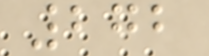272
